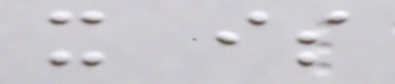it is
